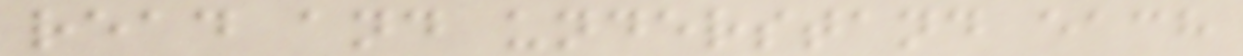read and understand each
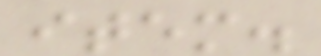item.
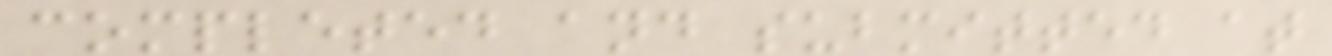completed and submitted at
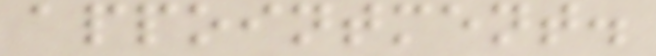appointment.
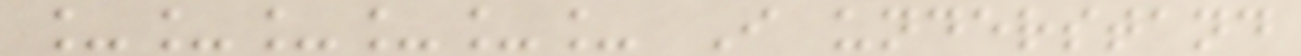______ I understand
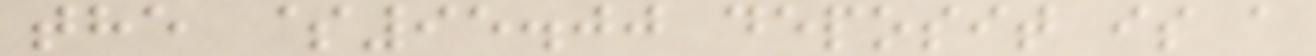the $95.00 deposit is a
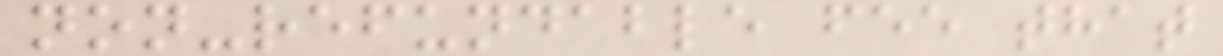non-refundable fee that
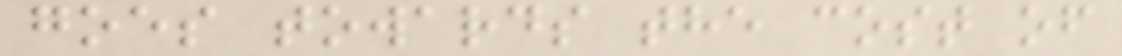goes towards the cost of
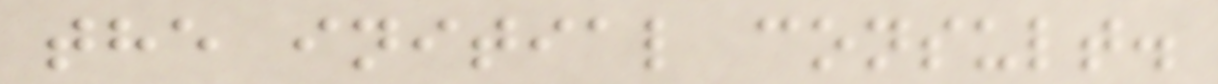the initial consult.
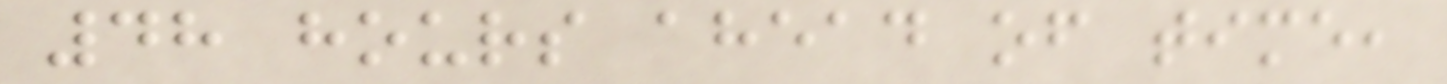48 hours ahead of time,
